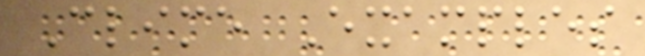Clime Examples
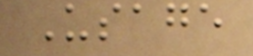Usage
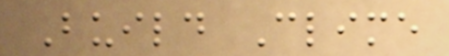Build Clime
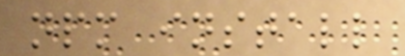npm install
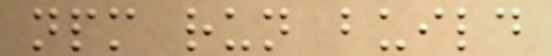npm run build
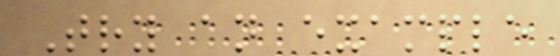Try an example
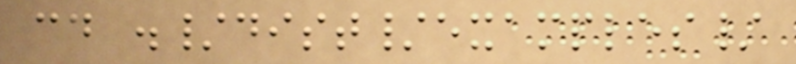cd ./dist/examples/
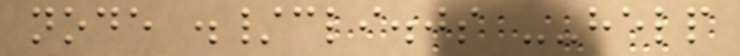node ./cli.js --help
